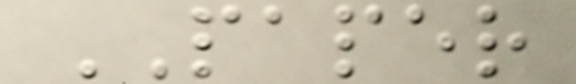PAPER
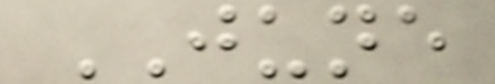JUNE
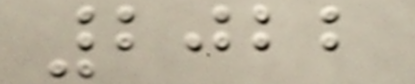2022
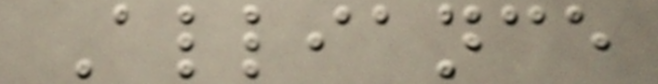Alliance
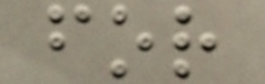for
